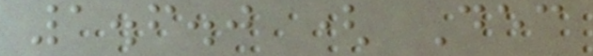1.6.0 ( Dec
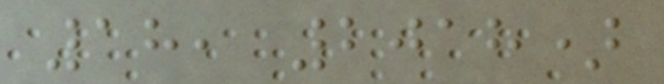18, 2018)
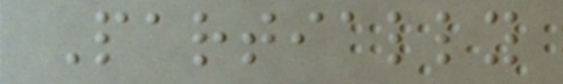Partially
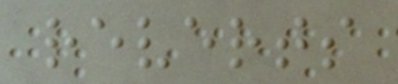reverts
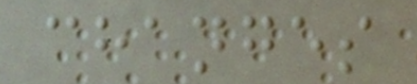changes
